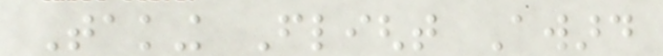Taking Flight Award
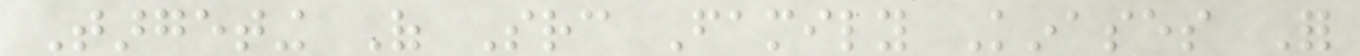Targeting Of Src Family Kinases For
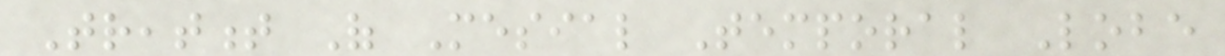Treatment Of Mesial Temporal Lobe
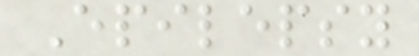Epilepsy
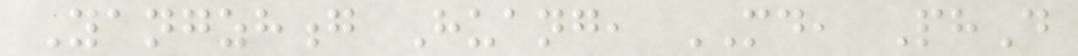Yangzhong Huang, MD, PhD
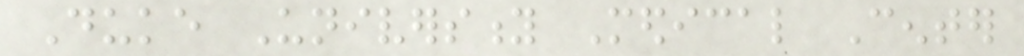Duke University Medical Center
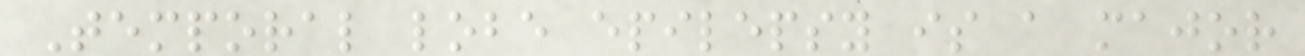Temporal lobe epilepsy is a major
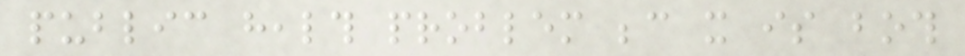public health problem because it is both
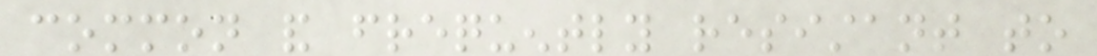common and frequently resistant to
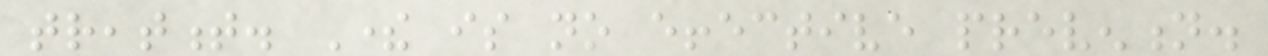treatment. There is no effective prevention.
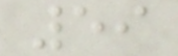59
